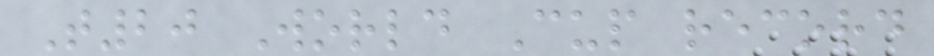T20 World Cup record
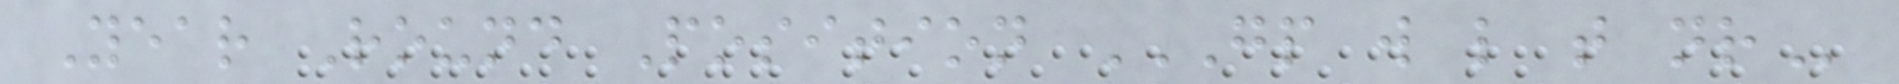Year Round Position GP W L T NR
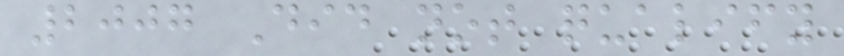2007 Did not qualify
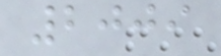2009
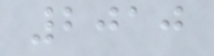2010
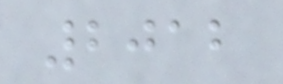2012
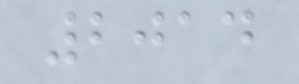2014
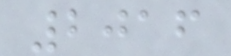2016
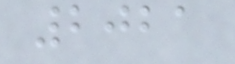2021
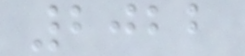2022
